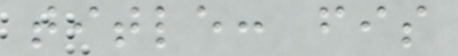title: fis
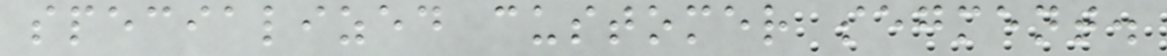specialized customer segment.
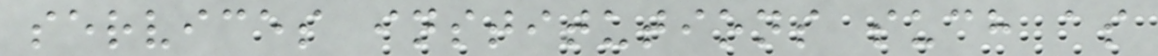services institutions such as
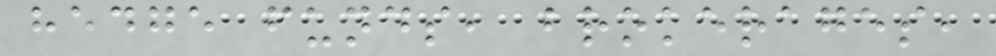hedge funds, brokerages,
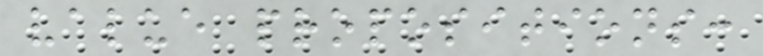value propositions:
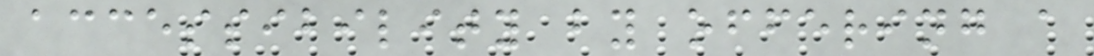accessibility by offering a
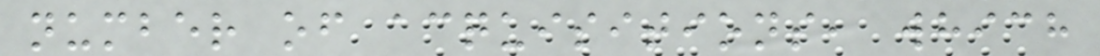number of acquisitions, which
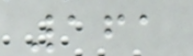161
